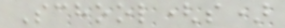School(s)
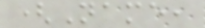(Name,
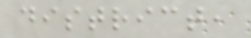district,
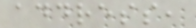address,
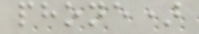phone)
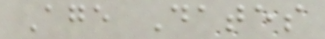Age Dates
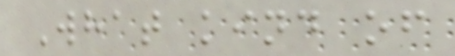What kind of
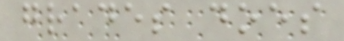grades does
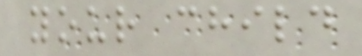your child
